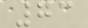73
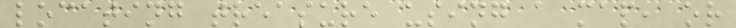locating treasure using a map, or
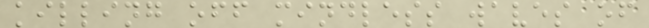killing off mindless waves of
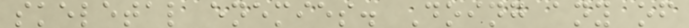skeletal enemies. Doing any of
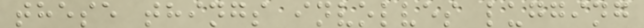these things involves lugging
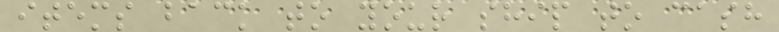items back to your ship to cash
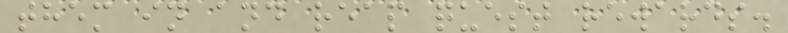them in and reap quest rewards.
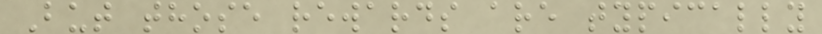But those rewards are typically
